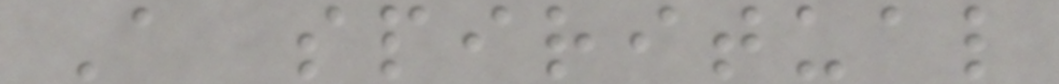A spiritual
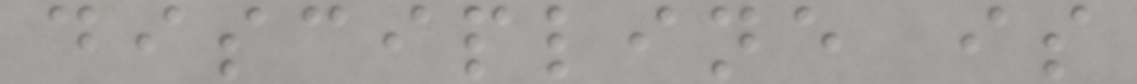discipline is
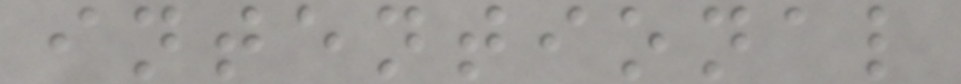intentional
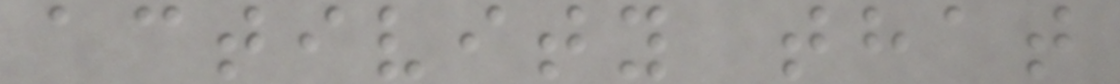activity that
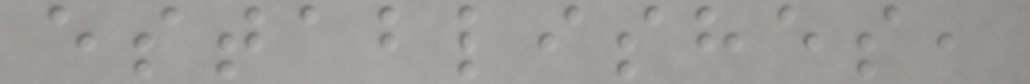establishes,
